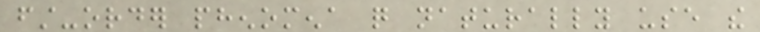first-order phenomena quite naturally use the
